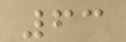63
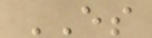ES
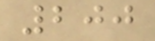200
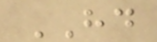HD
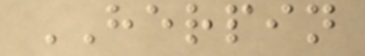HERPIN
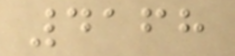4168
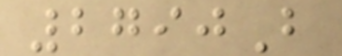2790B
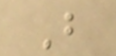B
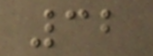32
